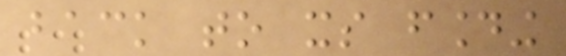back to its founding
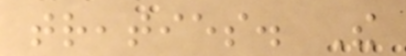treaties. The
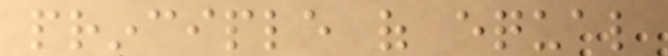principle of equal
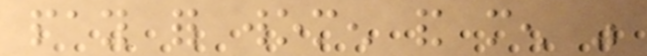pay for women and men was
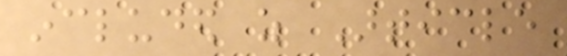included as Article
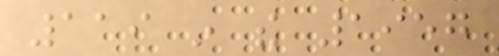119 in the 1957
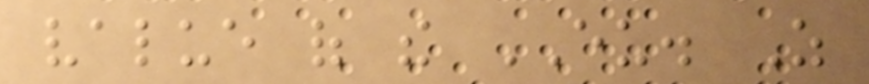value of the EU. As
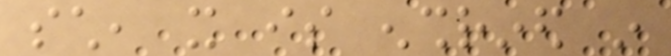such, it is enshrined in
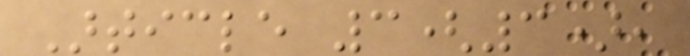Article 3(3),
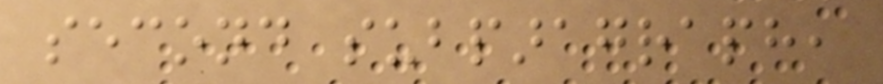second subparagraph,
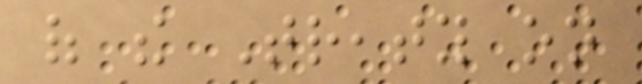of the Treaty on
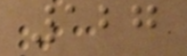127
